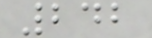242
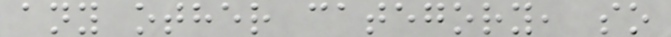any other category, so
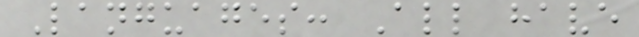Languages: All have
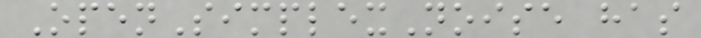OpenSimplexNoise has
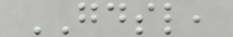GDSL,
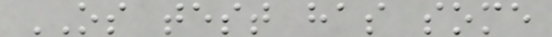OS test has some
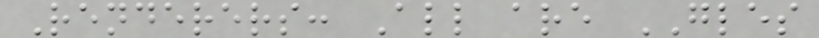Renderers: All are GLES
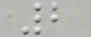2
